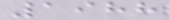1988
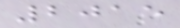2015
